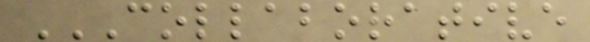COLLABORATIVE
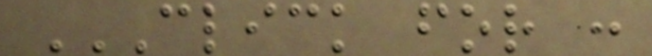CLICK FOR :
